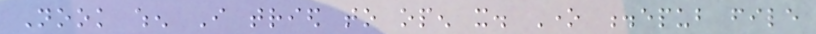Nook when I tried to open it. One .epub file
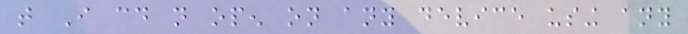that I could not open on any device using any
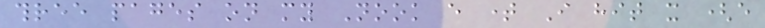three pages on my Nook every time I hit it (every
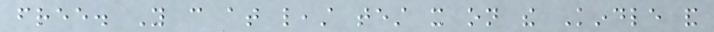free. You can at least test it on the Kindle and
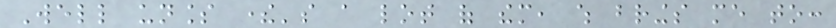Well unless there's a lot of them, which brings me to:
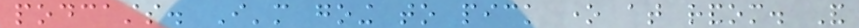podcasts. I'm going to pick one at random. And
